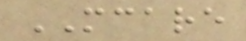MCARE
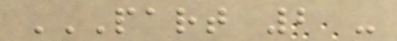PART 2 -
